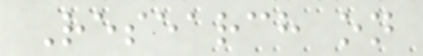Research on
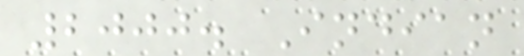2000. Indian
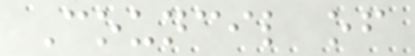Council of
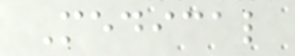Medical
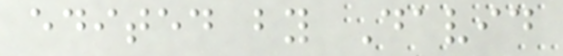edited by David
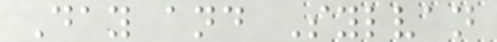Day and Sylvan
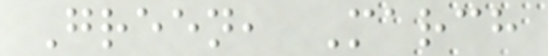Green, March
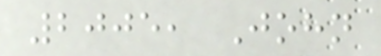2005, John
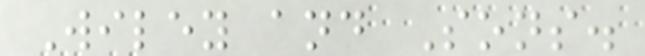Wiley and Sons.
